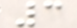3
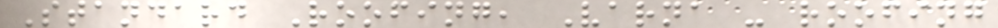Standard Roofing, Varna - roofing
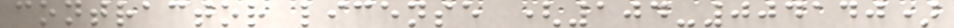contractor license (104-004140)
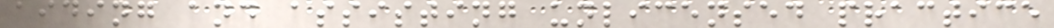aiding and assisting unlicensed practice
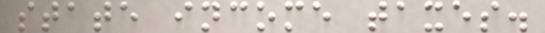state income taxes.
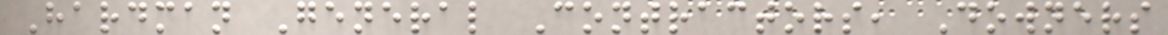Hardman General Contractors, Downers
